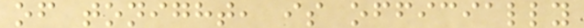of tonight, is officially
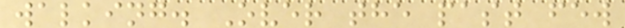walking. Over the past few
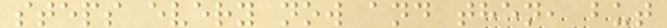steps every now and then, but
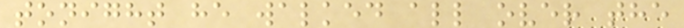tonight he walked all over the
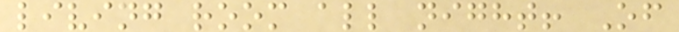living room all night! Of
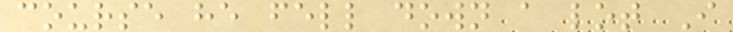course he fell down a lot I
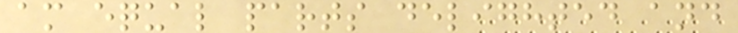am equal parts delighted and
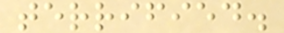terrified.
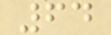64
